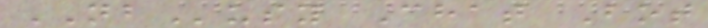NBusy Chat Bot
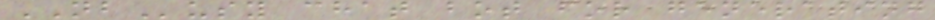NBusy chat bot for generating
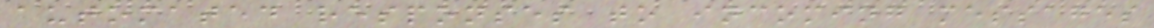automated responses to incoming messages
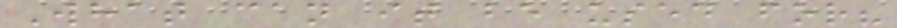What can it be used for?
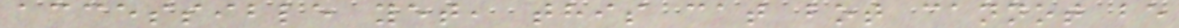accessible yet, this cat bot cannot be
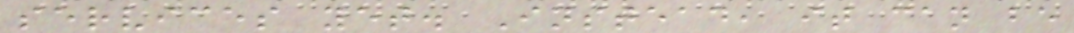services yet. Instead, it can be
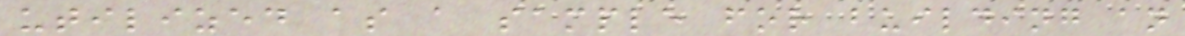utilized as a sample for building an
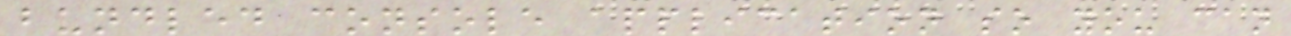bundled console application so you can
